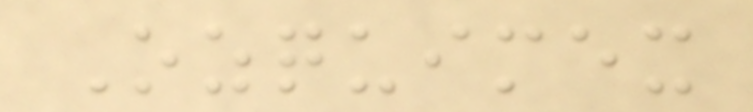Ozquimex
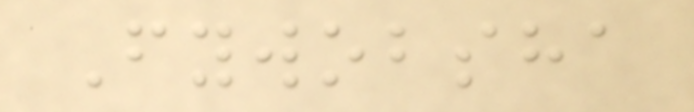Fywobsha
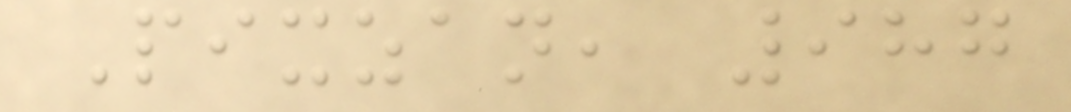Pixzan, 987
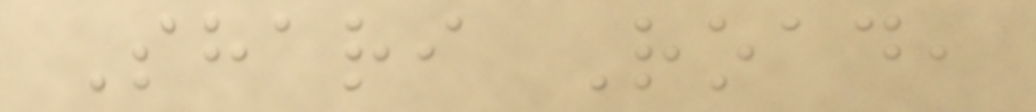Shari Road,
